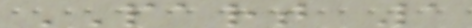PART 1
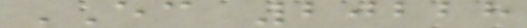EC 20228
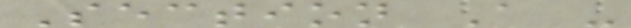Section A -
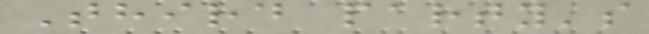Third party's
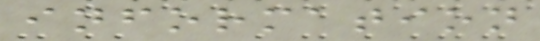information
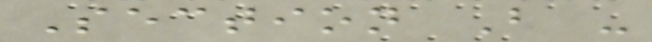Section B -
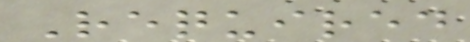Required
